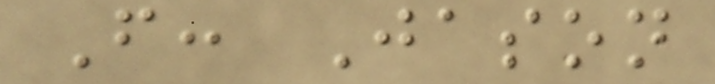From: Jason
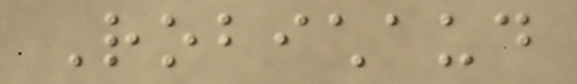Robichaud
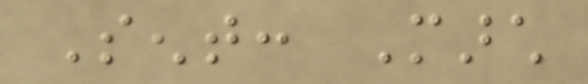Sent: March
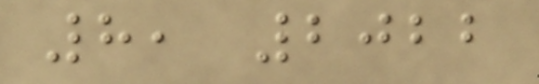8, 2022
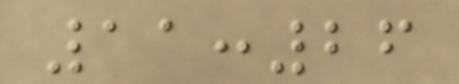11:26
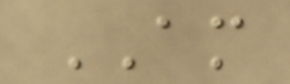AM
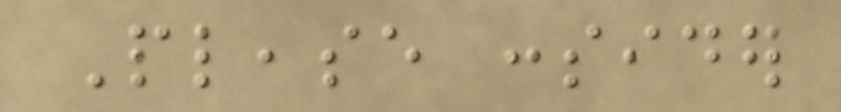Please consider
